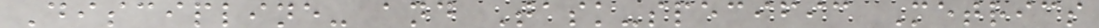Discipline- and Task-specific Metrics
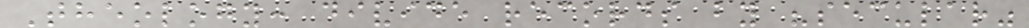Theology: divide records by "secular"
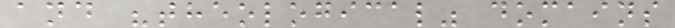and "theological" domains
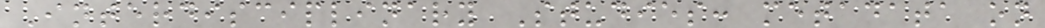Interdisciplinary Studies: metadata on
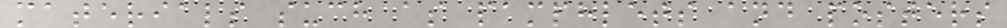materials such as pamphlets and posters
